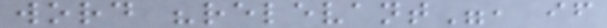word "relevant", if
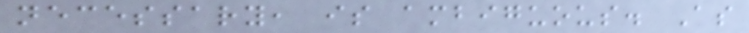necessary, is ambiguous. As
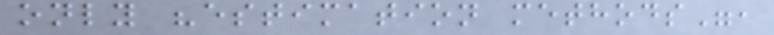only "estimation methods",
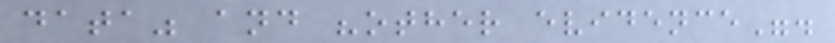data" and "other evidence".
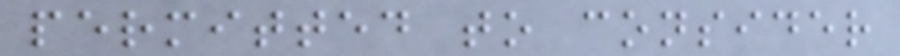permitted to consider
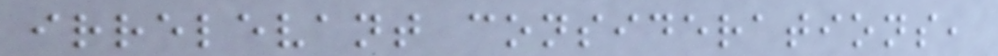irrelevant considerations,
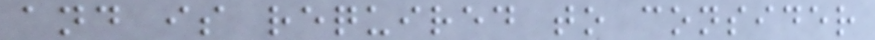and is required to consider
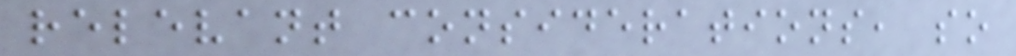relevant considerations, so
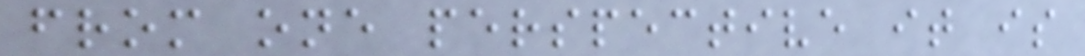from one perspective it is
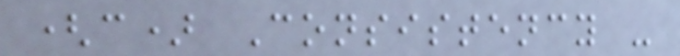(c) Consistency -
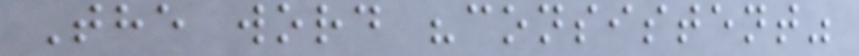The word "consistent"
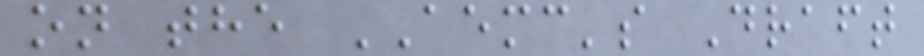on the AEMC's Draft
